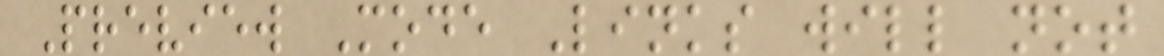Preview Mode Links will not
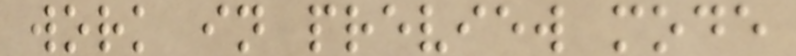work in preview mode
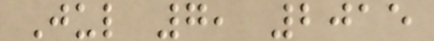Jul 7, 2015
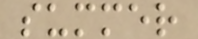summer
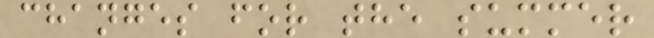changes for the summer
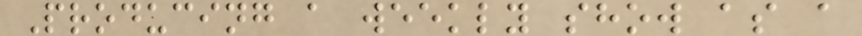Producing a weekly show as a
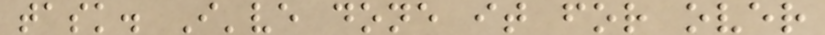task. I've done it for over
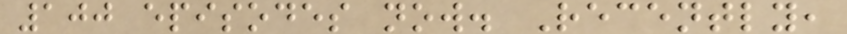100 episodes now. Recently,
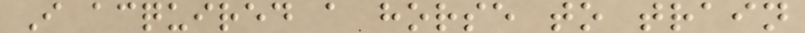I acquired a horse to train
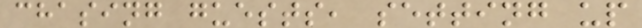chasing guests, setting up
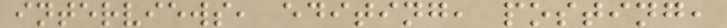interviews, editing, posting,
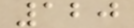120
